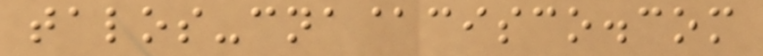talos-cna@cisco.com
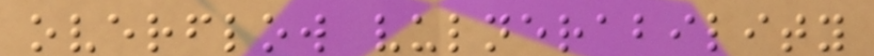overflow vulnerability
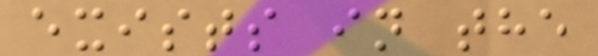exists in the
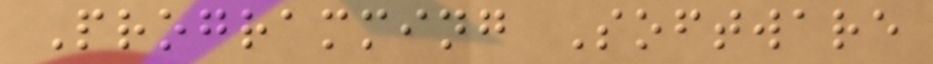Programming Software
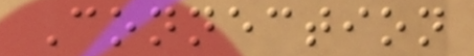Connection
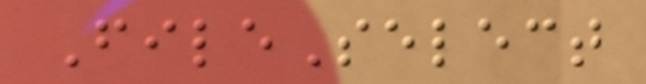FileSelect
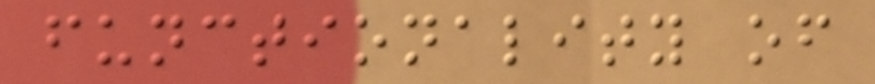functionality of
